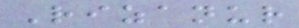Rizanur
